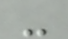-
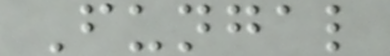Fungal
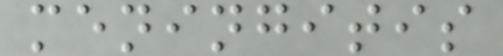meningitis
